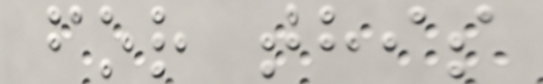for this
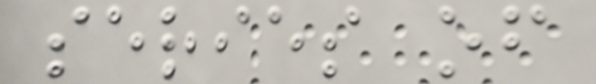series of
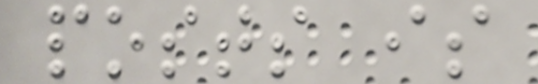posts is
